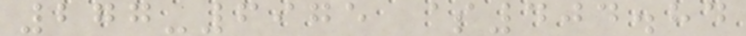277-6975 $404.84
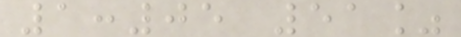1:05 51%
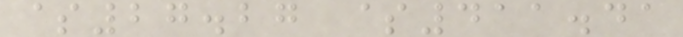$27.27 $411.41
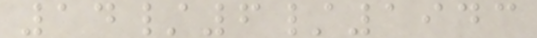14/6/1943
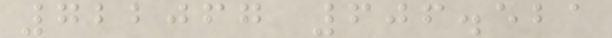722067 606.521
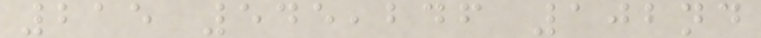215 545,246 102nd
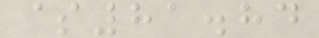$81.84
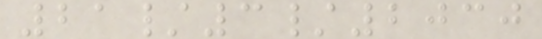21/3/2030
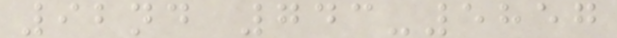92nd 743-5857
